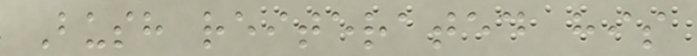Bush reiterated his
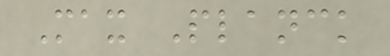Max Planck
